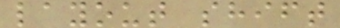layout shift
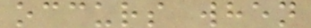occurs when
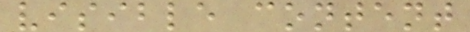visible content
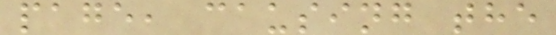page, causing the
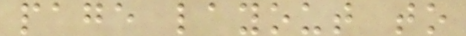page layout to
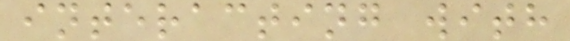interacting with
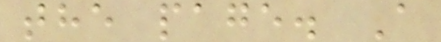the page. A
